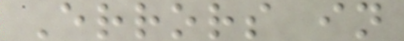Errors in
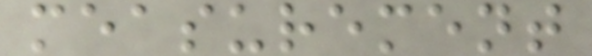measurement
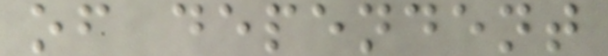of dependent
